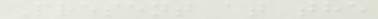Present at the
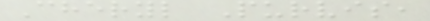Cheryl Purvis,
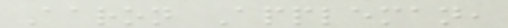Aaron Appleman,
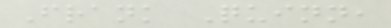Frank Quinn,
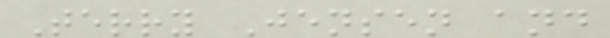Terry Jensen and
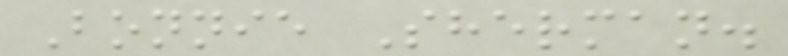Bonnie Sherman.
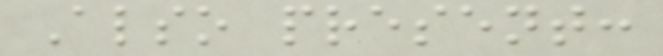Also present:
